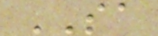SA
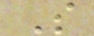S
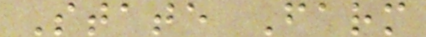State Farm
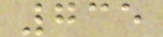735
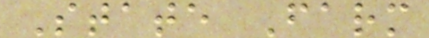State Farm
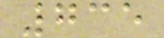735
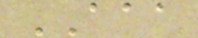AAA
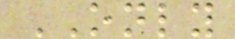ONLY
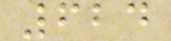624
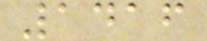1416
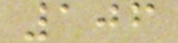106
